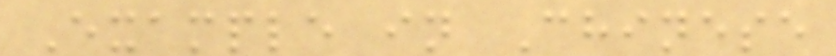Example in Chinese
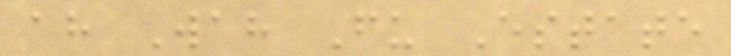ah Wah Fu Estate
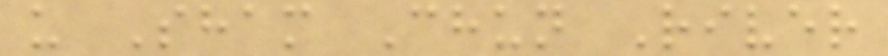u Sham Chun River
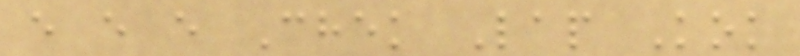e e e Chek Lap Kok
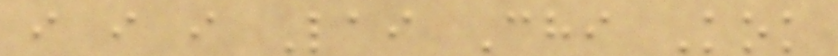i i i Lai Chi Kok
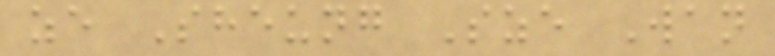ze Sheung Sze Wan
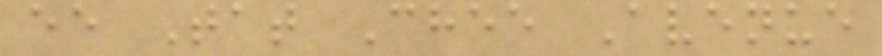ee Tat Chee Avenue
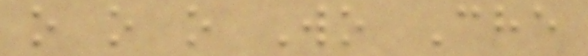o o o Wo Che
